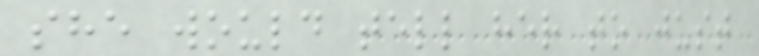she would tell her to just
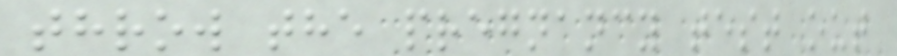throw the pregnancy test out
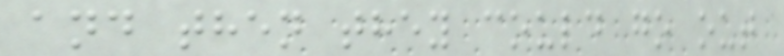and then they could go out
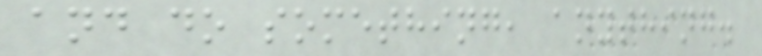and do something, anything.
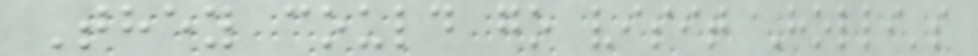They could go visit Holli's
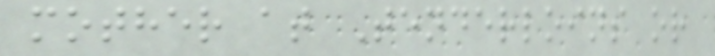mother at Tenderloins or
